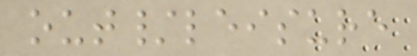out/leisure
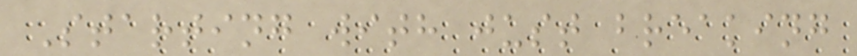Starting with just breaking
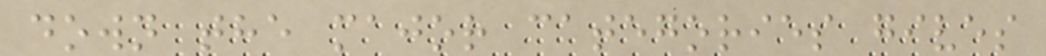down the major categories gives
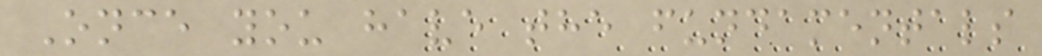Once you have the fundamentals
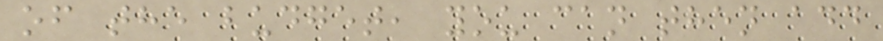of the budget, you can then add
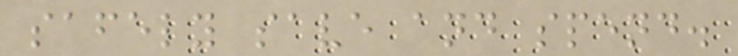safely save and spend.
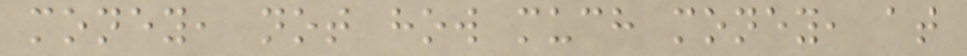money, not how much money, at
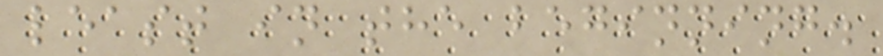least in the beginning.
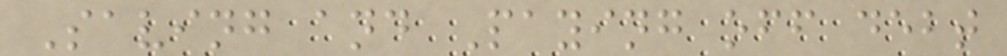Saving and Paying off debt
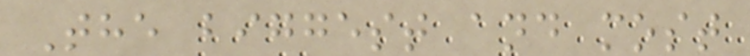The biggest and most
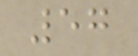57
